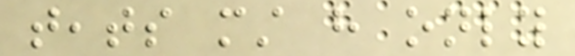teats must have only
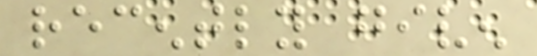recently given
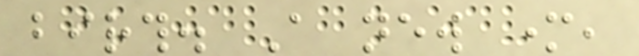birth. A new mother,
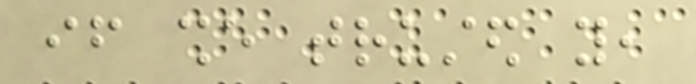if she trusted you,
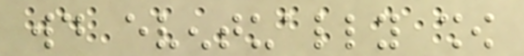would eventually show
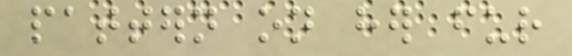pattern on her fur
